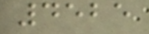4525
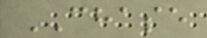CHASE
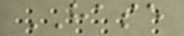HASE
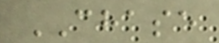CHASE
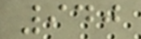940
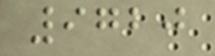9720
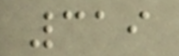319
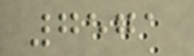7571
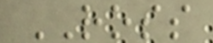ROSS
